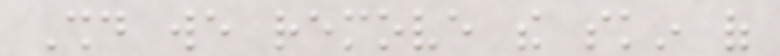Should we remove the skin of
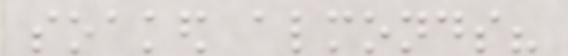soaked almonds?
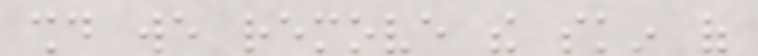should we remove the skin of
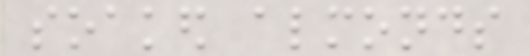soaked almonds
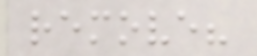remove?
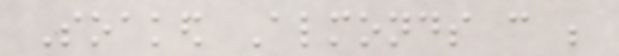Soaked Almonds can be
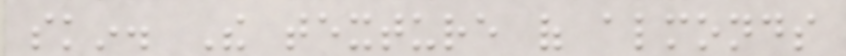skin. The texture of almonds
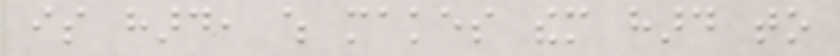is hard, which makes them hard to
